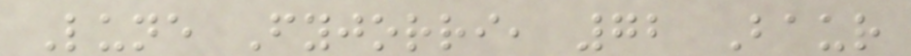Lune Fyjorri, 72 Baur
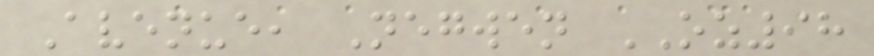Avenue, Negwen OZ98
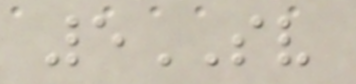5SV
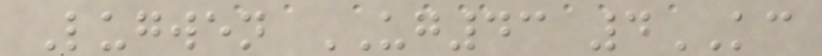Lugwen UG43 4KC
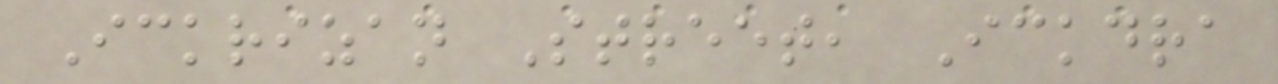Ickrizan Street, Ickdra
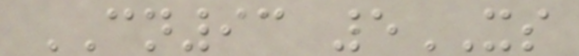CN93 5XS
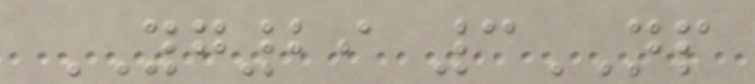YG29 3NP
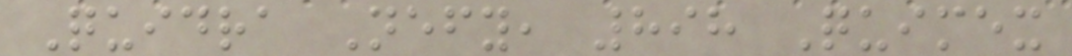Quidra Nefy, 898 Quimex
